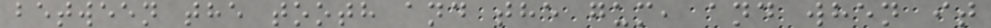between the tooth and the gum, and when it
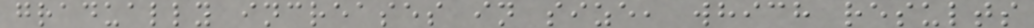gradually increases in size, which results
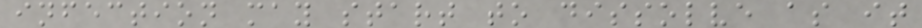infection may start to dissolve as it
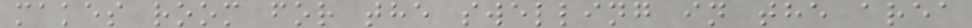makes room for the swelling in the area
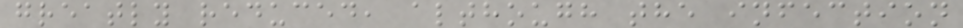greatly reduced, although the infection
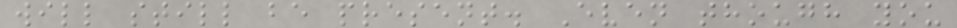will still be present. Even though you
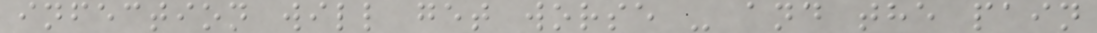infection will get worse - and the pain
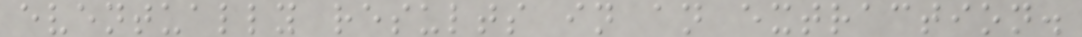eventually results in an extraction.
